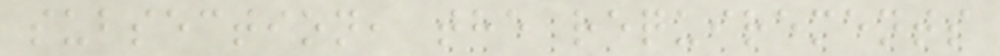subsection, the requirements
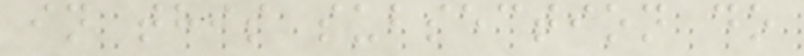in this subsection do
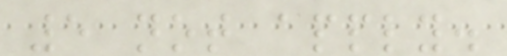5 not apply.
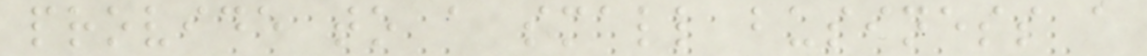provide to a small business a
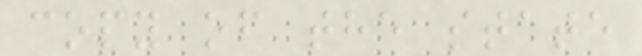copy of the state
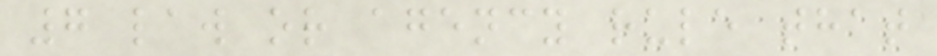7 law or agency rule that
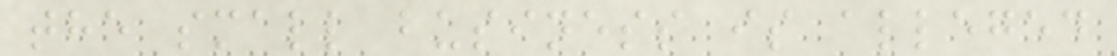the small business is alleged
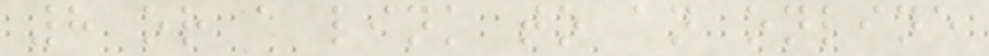8 or a link to an online
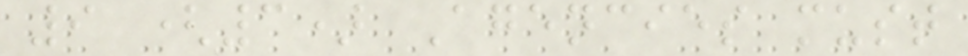9 (3) Agencies must
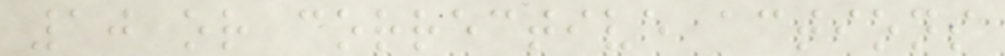10 or corrective actions
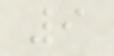9
